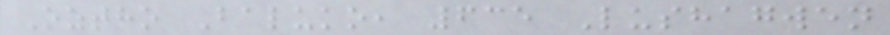Oztho Baluko, 635 Lushagwen
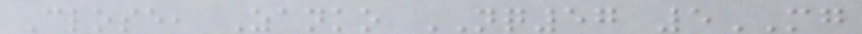Close, Zanko NQ57 5MG
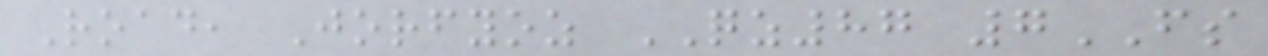Road, Jorfyoz QZ87 7FS
